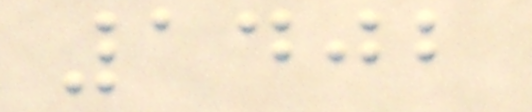1402
